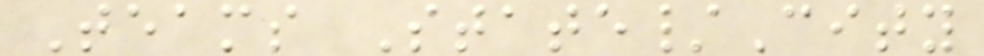Teams State/City
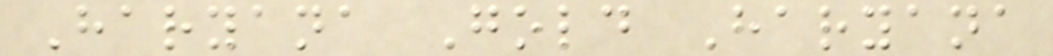Haryana Gold Haryana
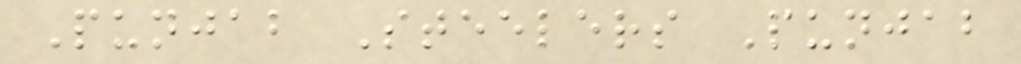Punjab Steelers Punjab
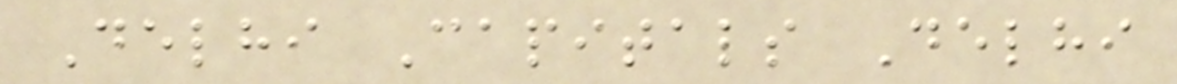Delhi Capitals Delhi
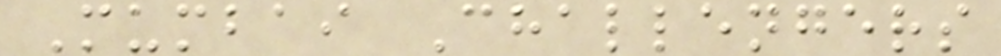Mumbai Challengers
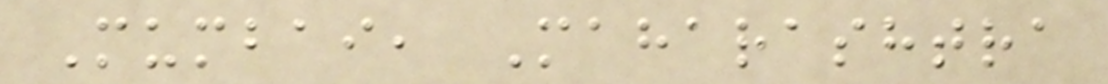Mumbai, Maharashtra
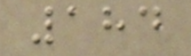184
